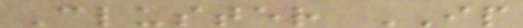Cluster IP
